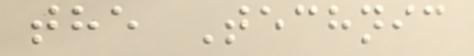the Technic
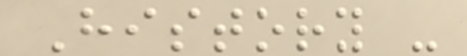History -
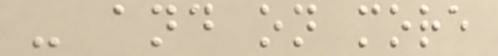- and on more
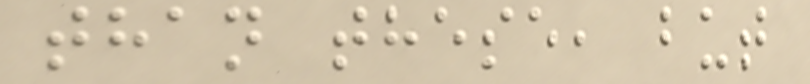than these, but
